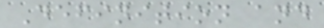Definition and
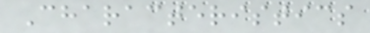Characteristics
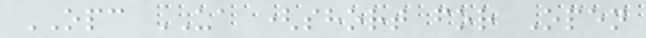OPC UA (short for Open
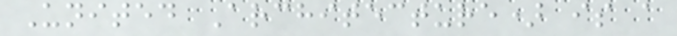United Architecture) is a
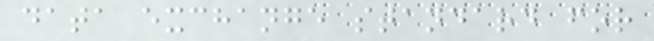data exchange standard for
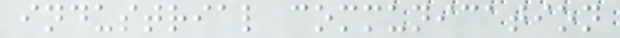industrial communication
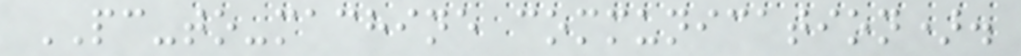PC-to-machine communication).
